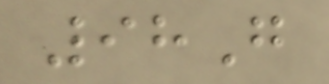98G
